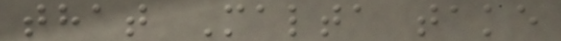that Malta take
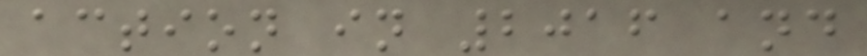action in 2016 and
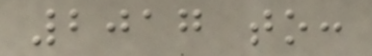2017 to:
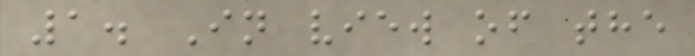1. In view of the
